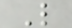L
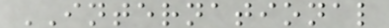INTERNATIONAL
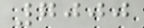7000
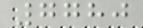7780
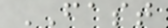FAST
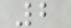2
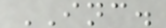INC.
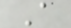A
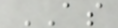AS
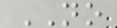NO
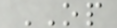OP
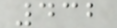432
